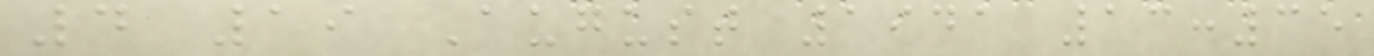4 19 August 1941 13:35
